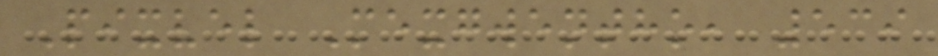Pixvel Mexgwentho, 539
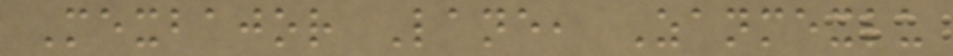Mexbajor Lane, Zanmexlu
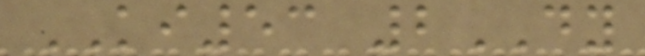KI53 2DY
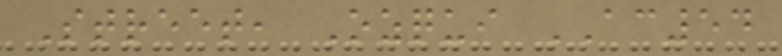Street, Ozqui AC54
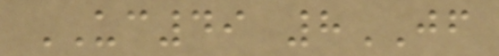UC49 8JF
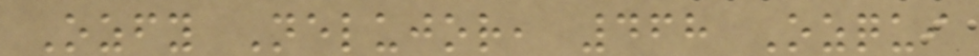Ozfy Nelujor, 468 Ozqui
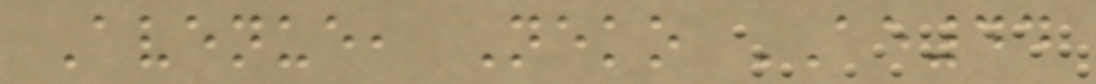Avenue, Neko AE44
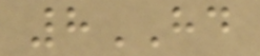8HD
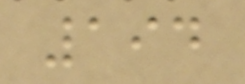194
